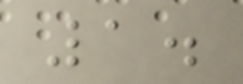1.
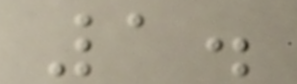1.
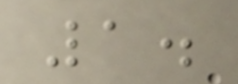1.
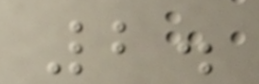2.
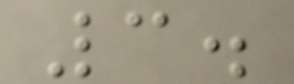3.
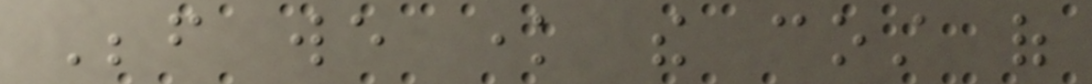Before we know the cost of
